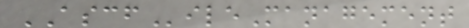ASCFileManagement
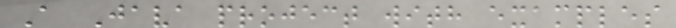A Java project with examples
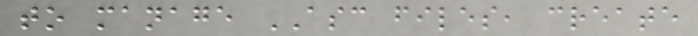to manage ASC files, create
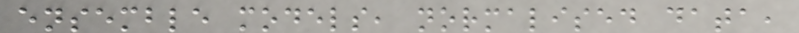ensemble models, normalised data,
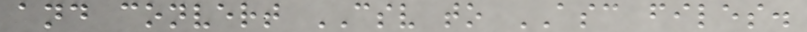and convert CSV to ASC files.
